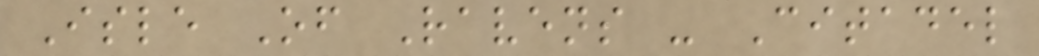Isle Of Ravens - Citadel
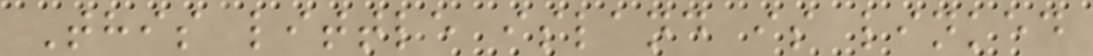This little island is linked
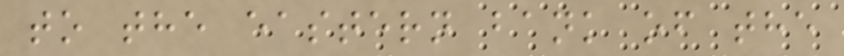to the eastern bank of the
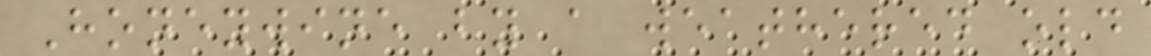Honeywine by a weathered old
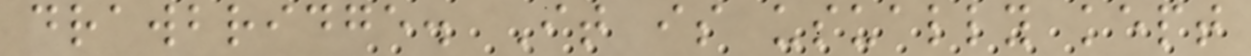drawbridge. It is usually kept
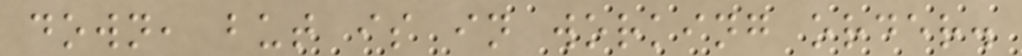down, but is in working order.
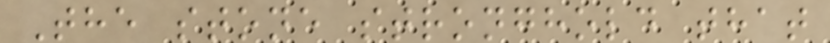The stone stronghold that
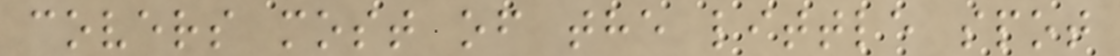covers most of the little spot
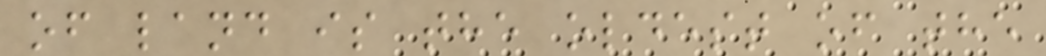of land is the oldest of the
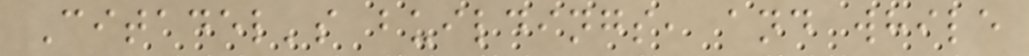Citadel's buildings, and while
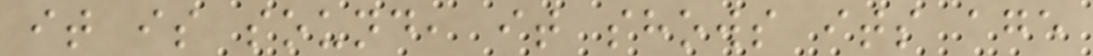it is sound, it shows its age
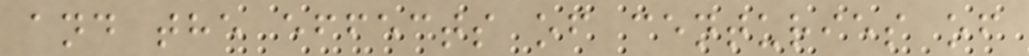and the effects of centuries of
